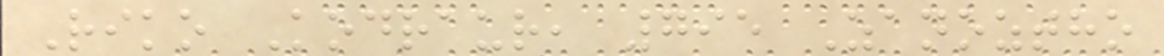Riko Kodraur, 795 Zanoztho
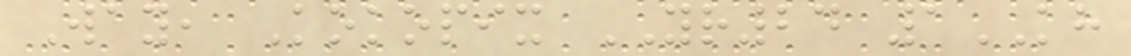Way, Kokopix YR24 1KH
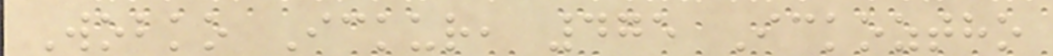Wobko Ickur, 475 Ickoztho
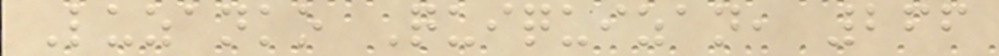Luzanko Quiquizan, 266
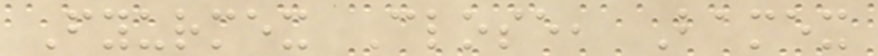Fyurmex Close, Bamex
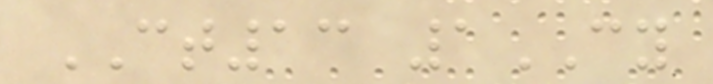CT13 1CY
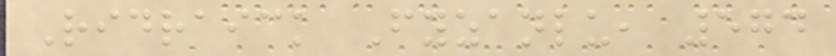Ridraick Fyzanlu, 574
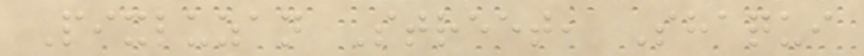Pixluzan Street, Shaqui
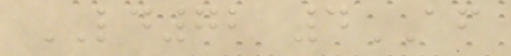LD72 4AF
